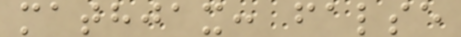mathjax: false
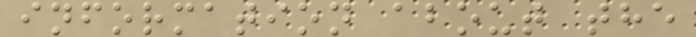information about the
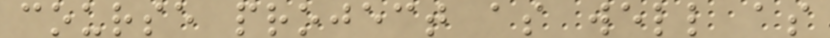course project as well as
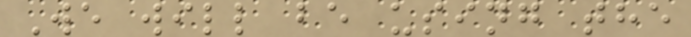We will be using the
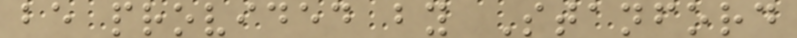be provided by Stanford
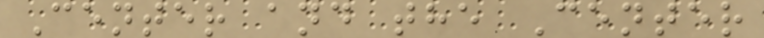Center and the Center
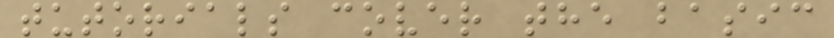tutorials cover the basic
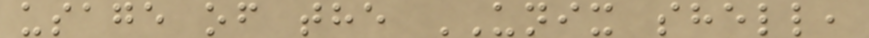usage of the UNIX shell,
